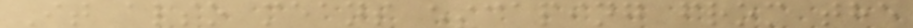It also means escaping from the
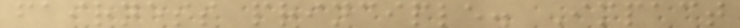fairness principle. Impact
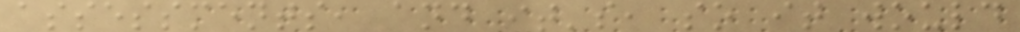assessments, and it's, so it would
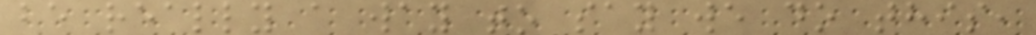be really a way to say we do this,
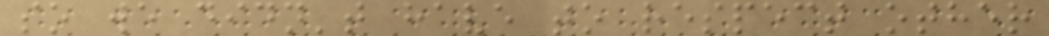so we didn't have to respect other
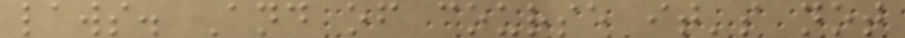laws. And of course it's not
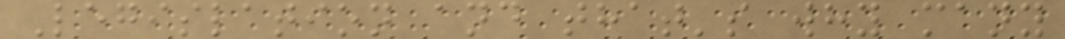Legislation and that's why many
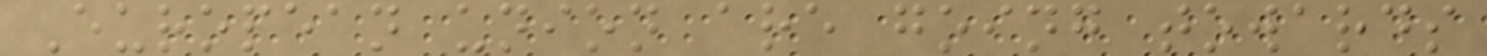European union are going towards
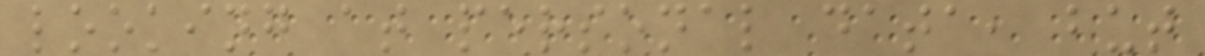looking at personal data, but
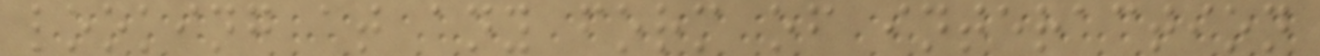looking at any form of interaction
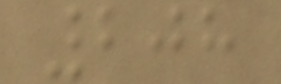208
